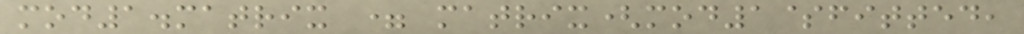mod1.matrix = matrix(mod1$fitted,
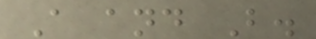A and B.
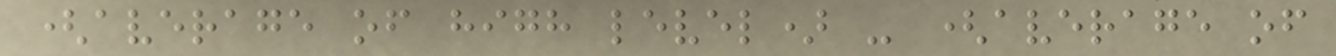(average of high level) - (average of
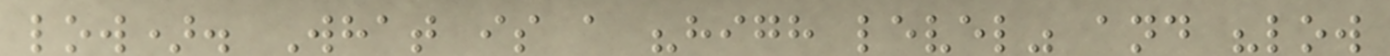low). What is a "high level" and "low
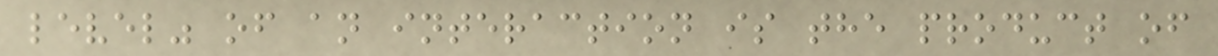level" of an interaction is the product of
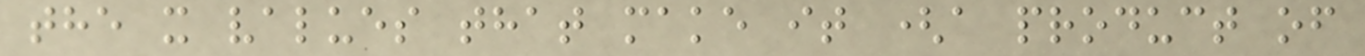the x values that make it (a product of
